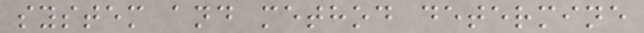system and method determine
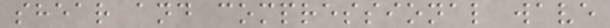shear and compressional wave
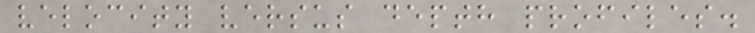velocity versus depth profiles.
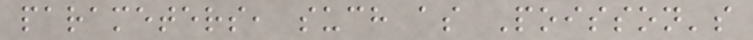parameters, such as Poisson's
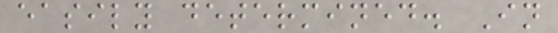easily determined. In
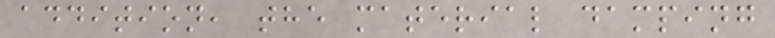addition, the material damping
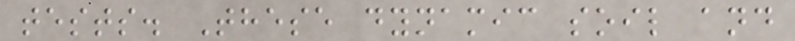tests. These dynamic soil and
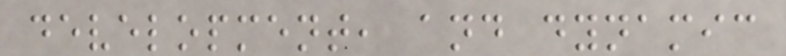development, and dynamic
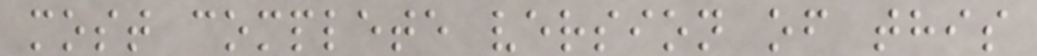most complete version of this
